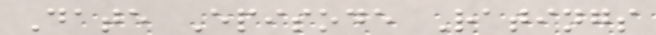Date Episode Ratings
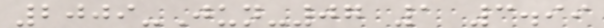2009-Jun-07 1 3.99
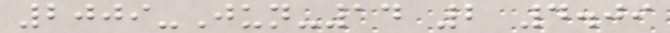2009-Jun-14 2 4.09
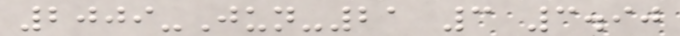2009-Jun-21 3 3.90
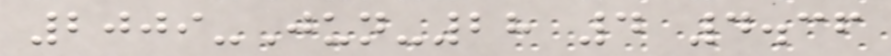2009-Jun-28 4 4.36
